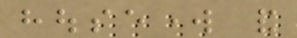housework and
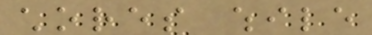chores while
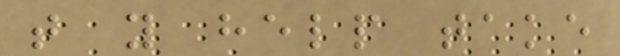that you help take
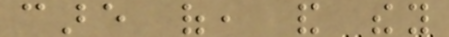care of, and they
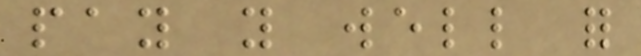pay you well for
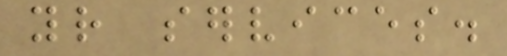your services.
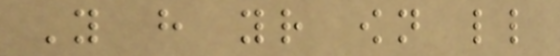You have your own little
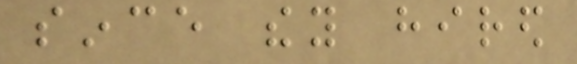since they hired
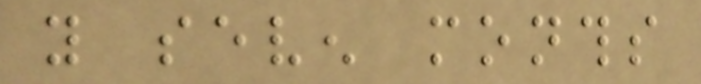you seven months
